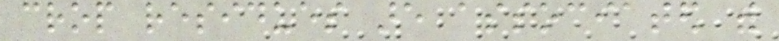crop residues are associated with
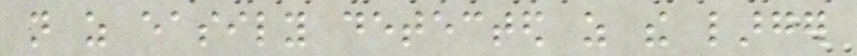not as easily detected as the larger
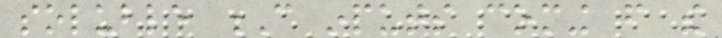soluble C inputs coming from the
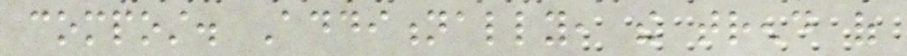compost. Additionally, the trend of
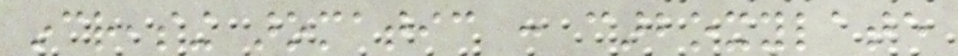increasing aromatic : carboxylate
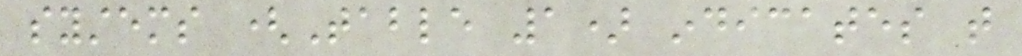systems (Table 1) indicates that
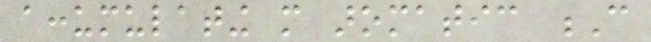accumulating more aromatic C
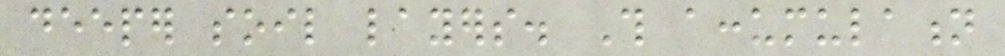deeper soil layers. This accumulation
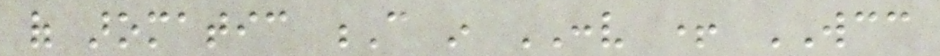of aromatic C in CONV + WCC
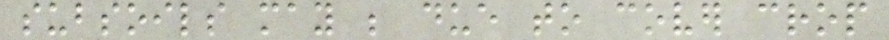subsoils may be due to cover crop
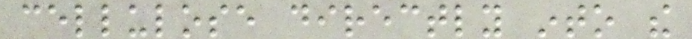cellulose directly into the
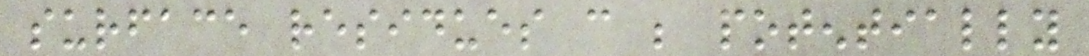surface residues can be potentially
